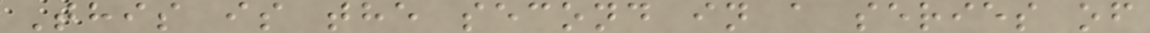This is the second in a series of
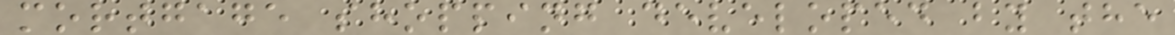mortgage shopping developed by the
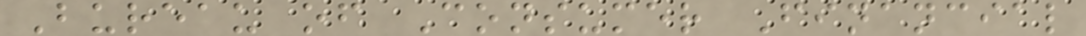Bureau of Consumer Financial
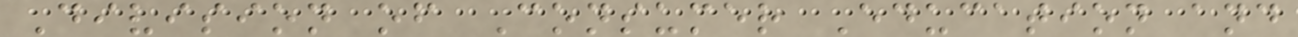Division of Consumer Education and
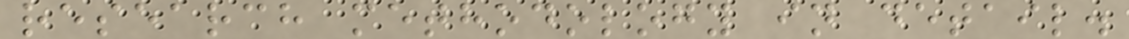research methodology in detail.
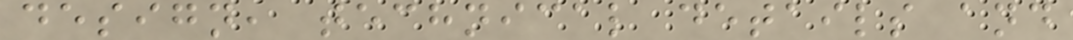design, technical details and
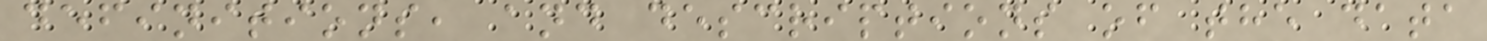definitions, and descriptions of the data
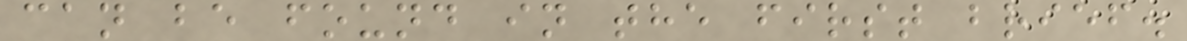can be found in the first brief.
